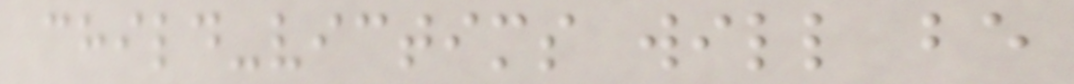child-victims will be
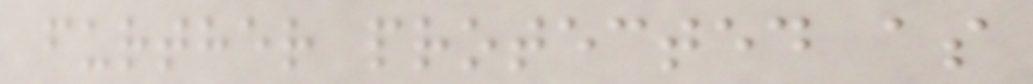further protected as
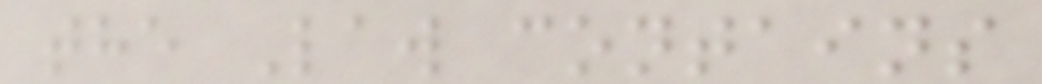the Law contains
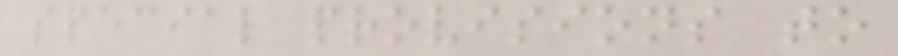special provisions to
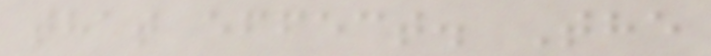that effect. The
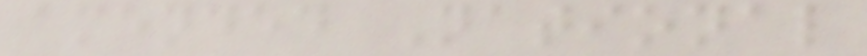amended National
